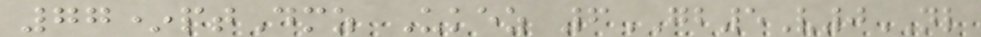77*ptDmz Ukez 6GB5V0NL
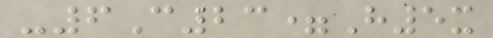-6C23=H5x
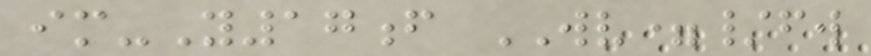im-Y17f WV=/fw
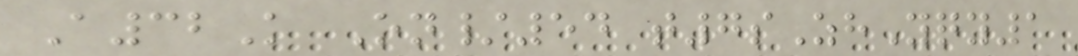A32K On/54 t7sZhYqy1
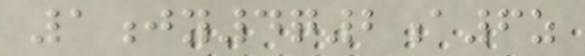1jy4q2a6z
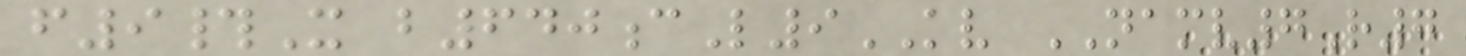f9#X b640cL9KV NAMV7R7
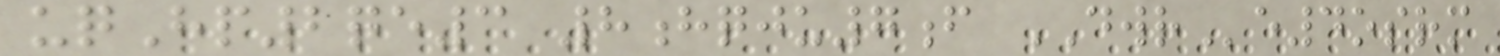uqHp2qe3 8hqju7f DWRe4osrm
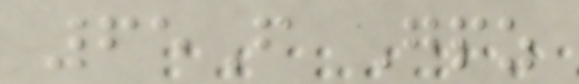65F Gpz
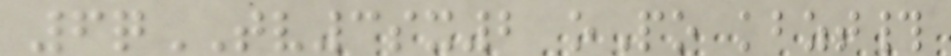6qTV3sx2 oPo kbzt#
